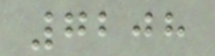7208
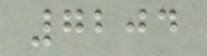7204
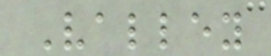Valley
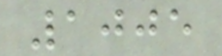1005
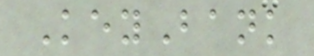KeyBank
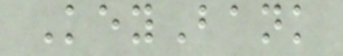KeyBank
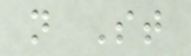n St
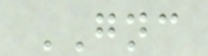GNC
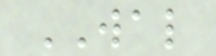WAL
